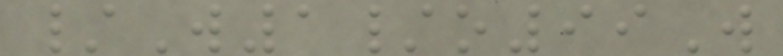/W1/o99W
